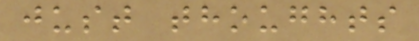just thoughts
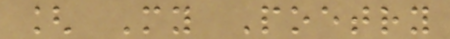[ My Poetry
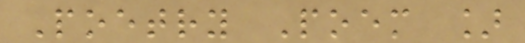Poetry Poem ]
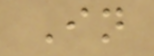In
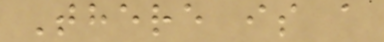There is a
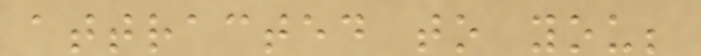attracted to you;
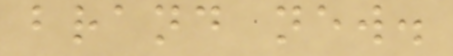brand new.
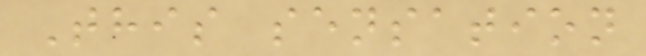This sensation
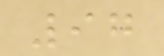97
